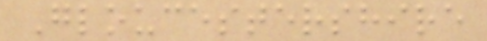Gloucestershire
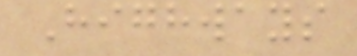Highways
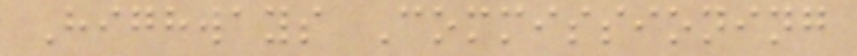Highways Commissioning
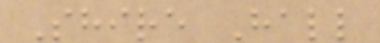Shire Hall
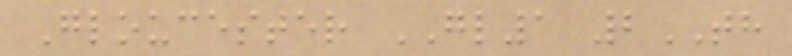Gloucester GL1 2TH
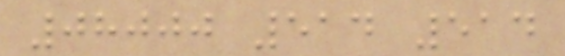08000 514 514
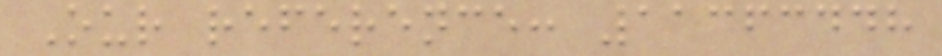Our reference: 11363448
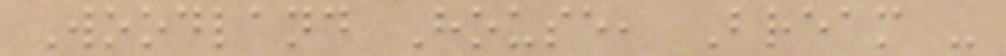Woodland House, Bream -
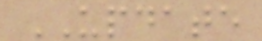UPDATE
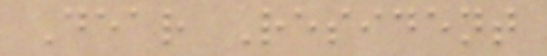Dear Resident
